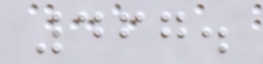467.
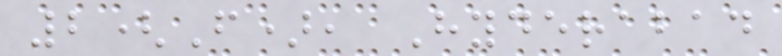2(F), Hyderabad
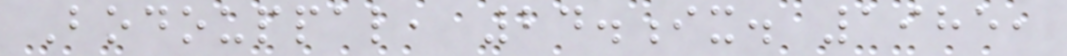Bodouppal, 24.ix. 1985,
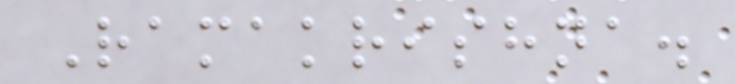Ramakrishna.
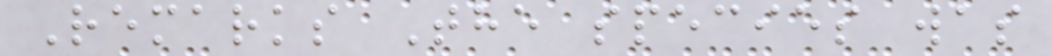Remarks The species was
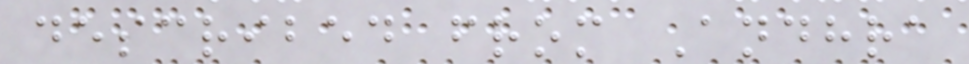described from Andhra
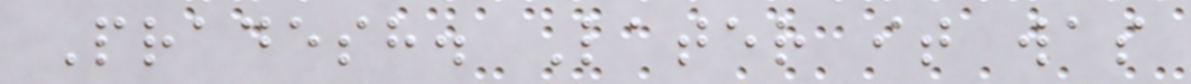Pradesh. Later it was
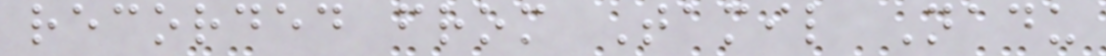recorded from Tamil Nadu
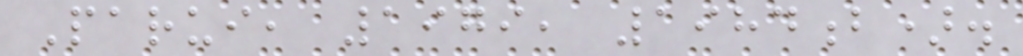Parui, 1979, 1984b).
